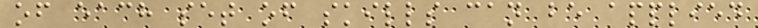of each set of skills can be applied
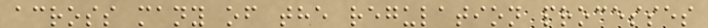across many of the regulation processes
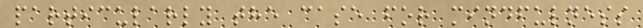particularly the case for mindfulness
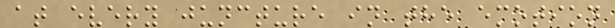at every juncture in the emotion
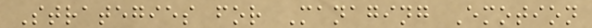Strategies for Managing Emotion
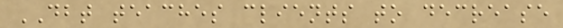DBT teaches clients to decrease
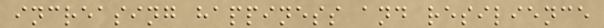increasing happiness and resilience
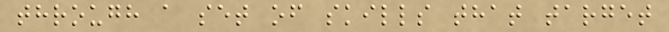through a set of skills that target
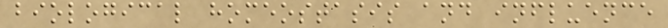biological homeostasis and influence
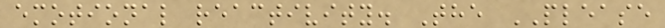emotional reactivity. The PLEASE
